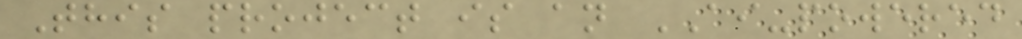This project is an AI-powered
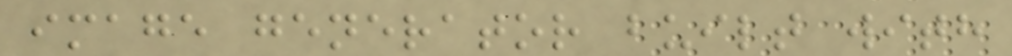image generator built with
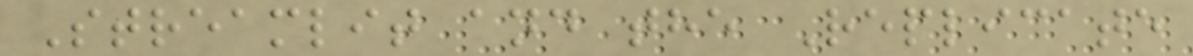Streamlit and the Replicate
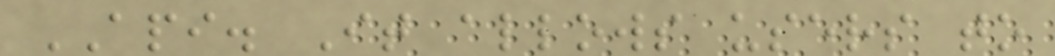API. It allows users to
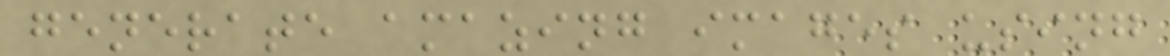generate amazing images using
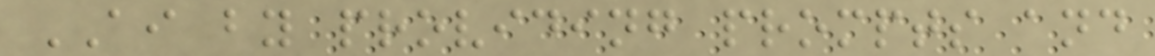AI by providing prompts and
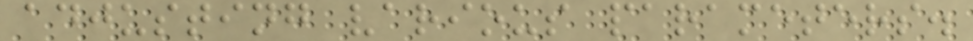adjusting various parameters.
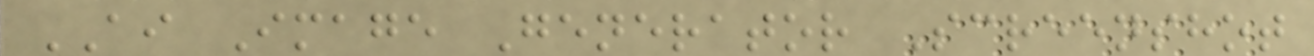AI Image Generator Screenshot
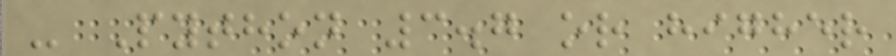- Python 3.7 or higher
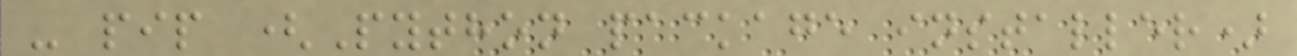- pip (Python package installer)
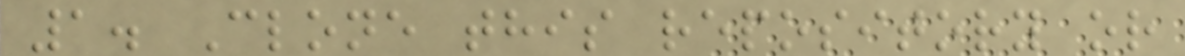1. Clone this repository or
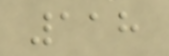118
